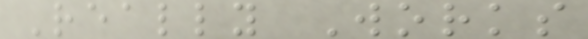Really Works
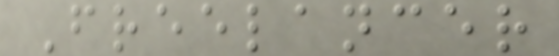Freelancer
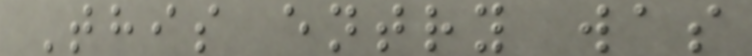This entry was
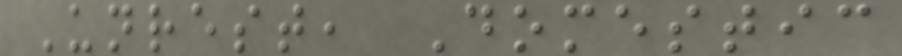Unrest, Domestic
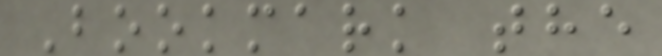Bookmark the
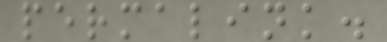permalink.
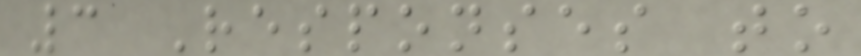3 Responses to
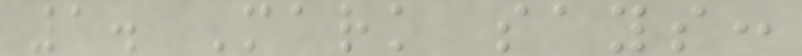1. Mark says:
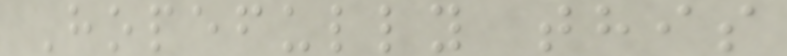Hopefully this
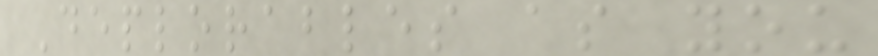Deplorables as you
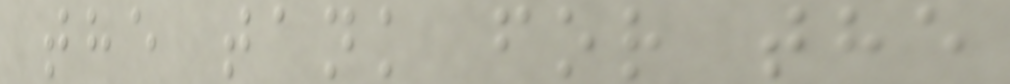the tank for the
